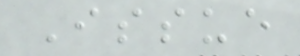Issue
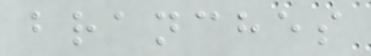branches
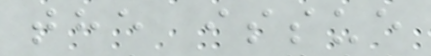the issue
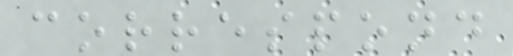correspond
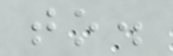to.
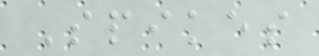Spikes
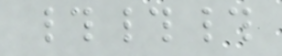###
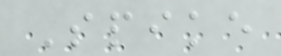Spike
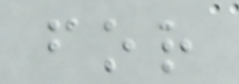for
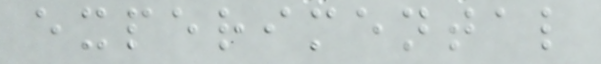experimental
